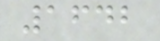1642
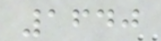1640
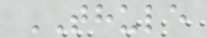THULE
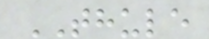THULE
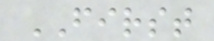FIRST
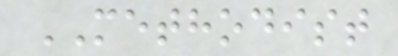METHODIST
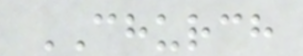CHURCH
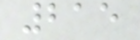215
